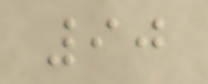90
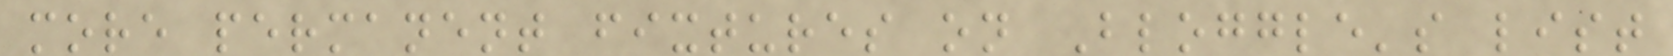more permanent fixtures on Bloggle's list
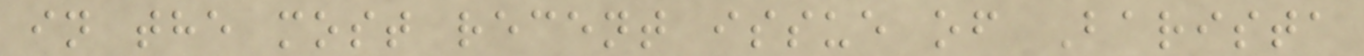in the most recent issue of Barista
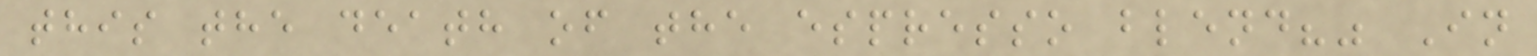this the death of the espresso blend?" In
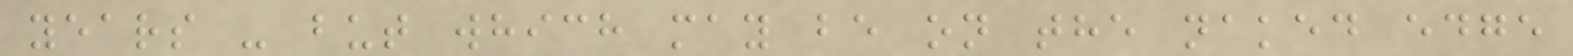years - but which may be on the naked edge
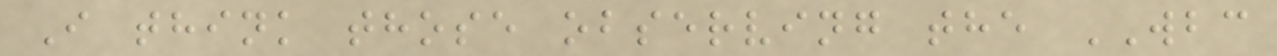I think those observing the WBC
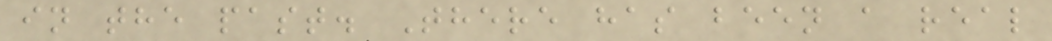in the past. There has been a real
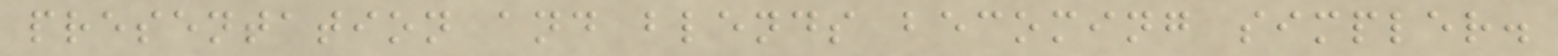presentation and blends becoming simpler.
